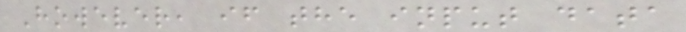However, if the input data
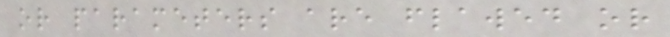or parameters are flawed or
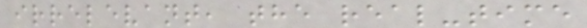irrelevant, the real-time
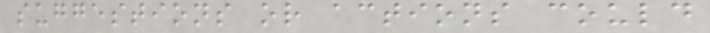suggestions or actions could
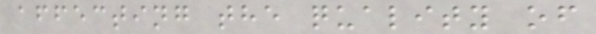affecting the quality of
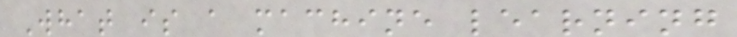What is a machine learning
